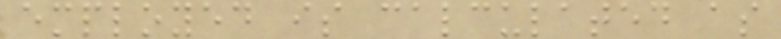employed is calculated as
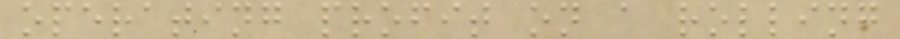operating profit on a rolling
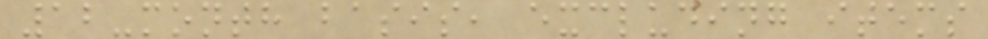12-month basis, excluding items
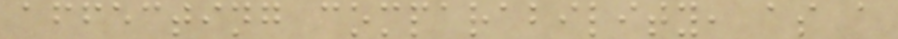affecting comparability, as a
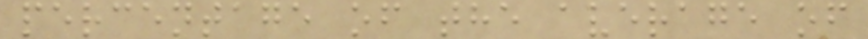percentage of the average of
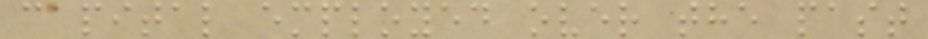capital employed over the past
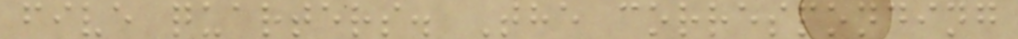five quarters. The corresponding
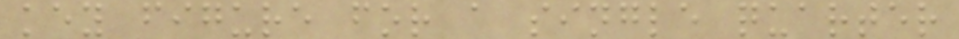key figure for a single quarter
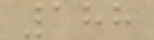188
